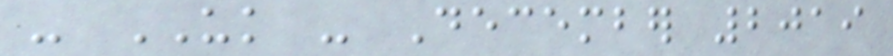- UK - December 2019
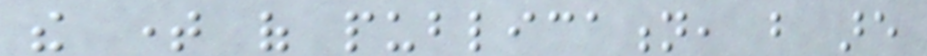the time of publication, but are
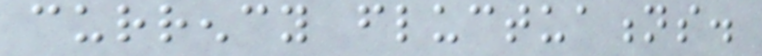currency fluctuations.
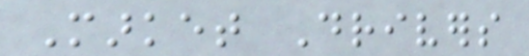Market Drivers
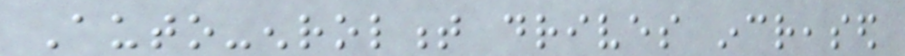Auto-enrolment drives increased
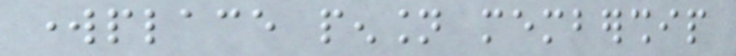workplace pension membership
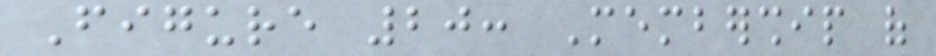Figure 20: Membership of
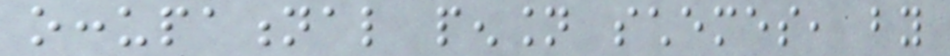occupational pension schemes, by
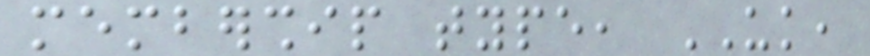membership type, UK,
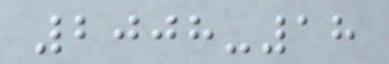2008-18
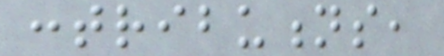contributions,
